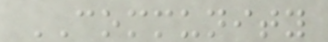COMMUNITY
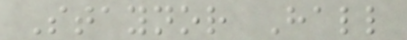Staynor Hall
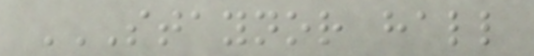STAYNOR HALL
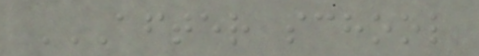AFTER SCHOOL
